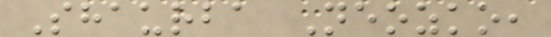Shaurba Neozko,
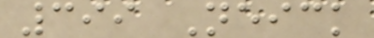399 Neick
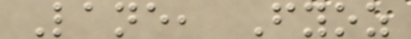Lane, Fyoz
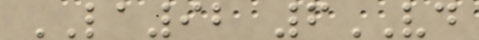LA92 6VD
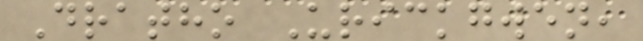Dratho Urickgwen,
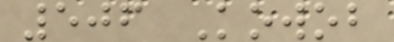506 Kowob
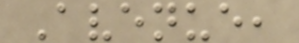Avenue,
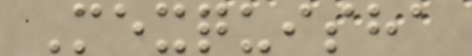Mexquisha
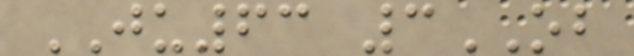JU63 3OB
